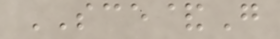SCE&G
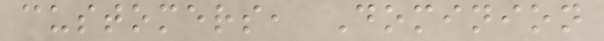customers, Dominion
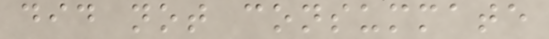did not consummate
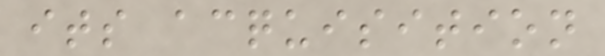its acquisition
